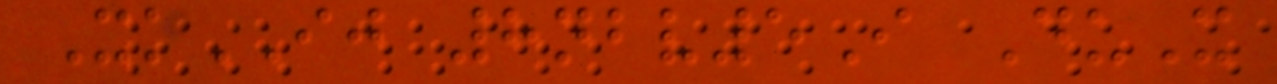XkIJ 8nbv5I DuX
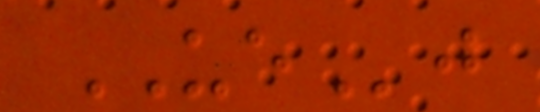UEj
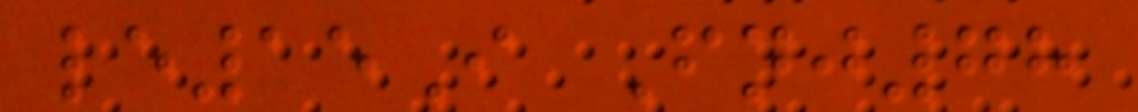le15I Fnj78
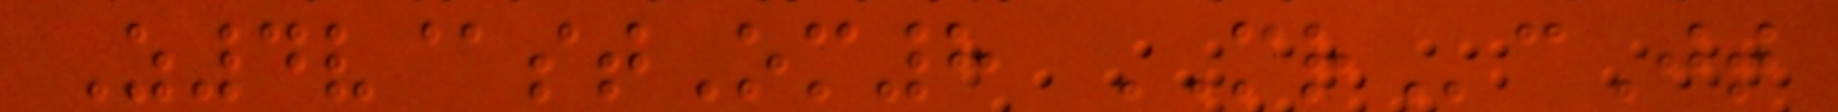Z4v@stOm8 MRcJt
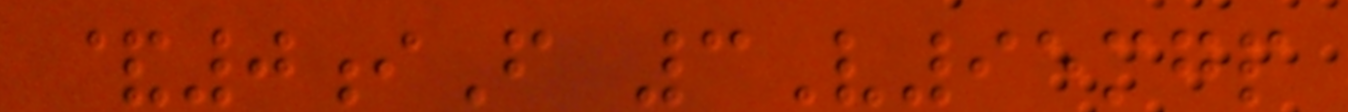&0iF 3V95mgp
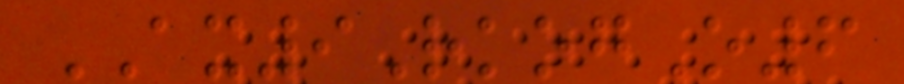AX9RkogO6
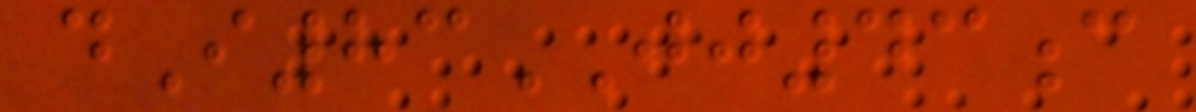dI83JJ43c
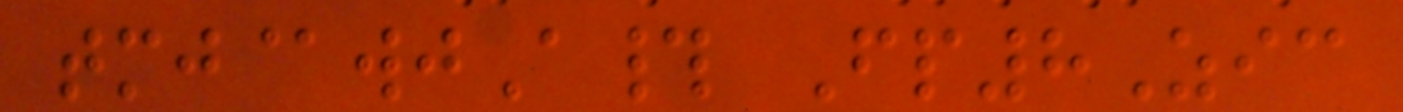tmj@wjA# Fp8Zic
